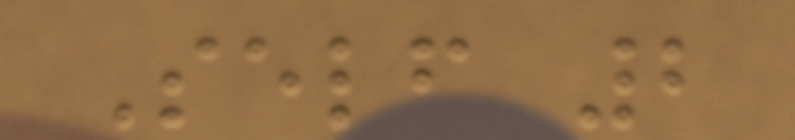Self 2
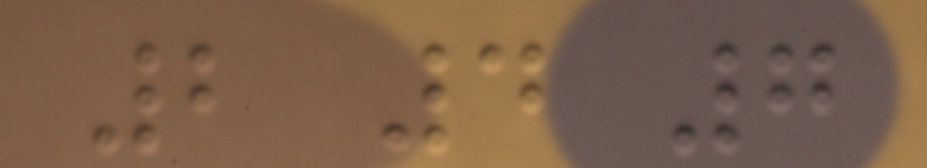2 4 7
